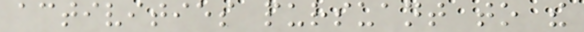activities pursuant to the
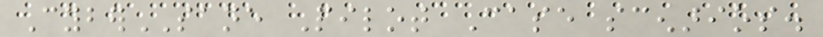CyberSANE Pilot Case scenarios.
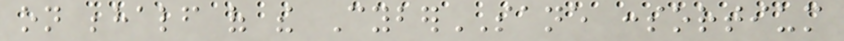on behalf of the CyberSANE consortium
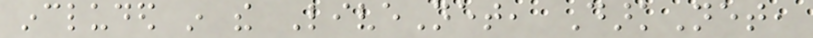included in the LiveNet, DarkNet,
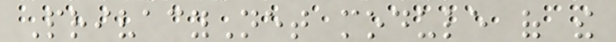PrivacyNet module of the
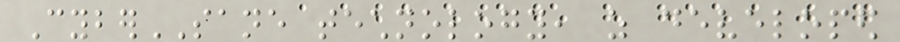CyberSANE technology, as developed
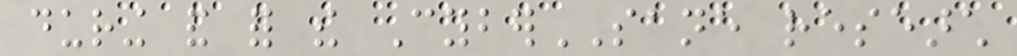during and for the CyberSANE research
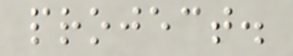project.
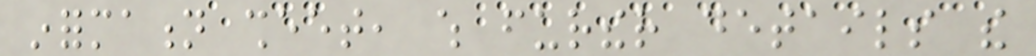information sheet, which further details the
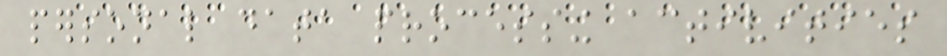personal data processing activities
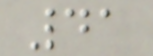41
